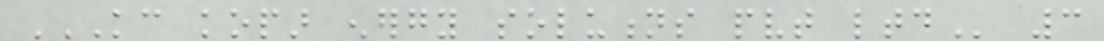KC KOPAR ENERGY SOLUTIONS PVT LTD 3
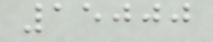15000
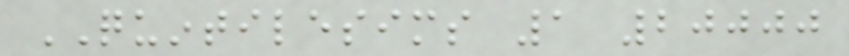QUINTILESIMS 1 20000
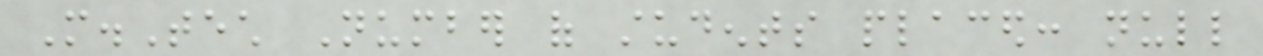M.Tech Number of students placed: null
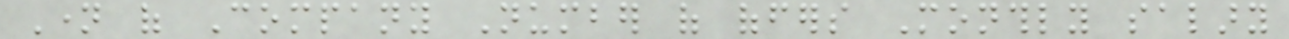Name of Company Number of offers Monthly salary
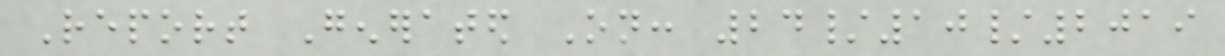Report Generated On: 24/10/2019
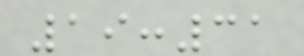19:31
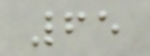65
